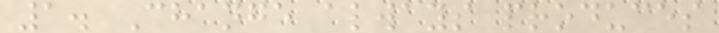1. Change always produces
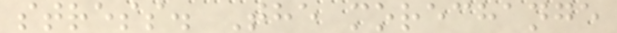stress. The morechange
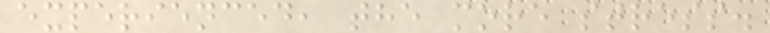experienced, the more stress.
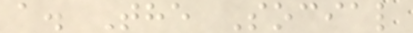a. The Social
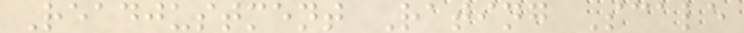Readjustment Rating Scale
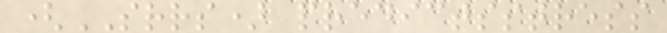(SRRS) predictsstress
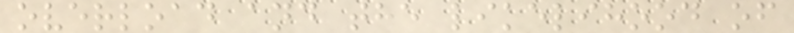overload and the likelihood of
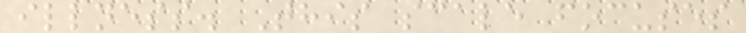illness. This scale focuses
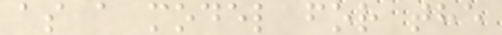as a model for the
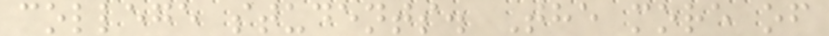college students. The more of
